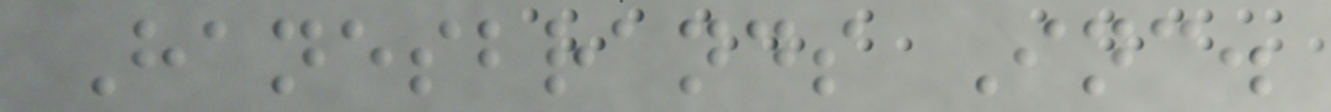Hanesbrands Inc.
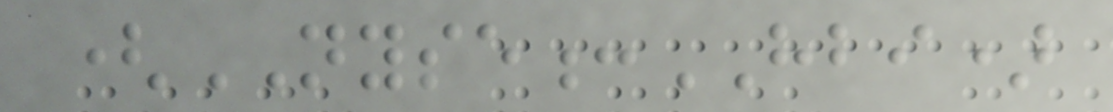(NYSE:HBI)
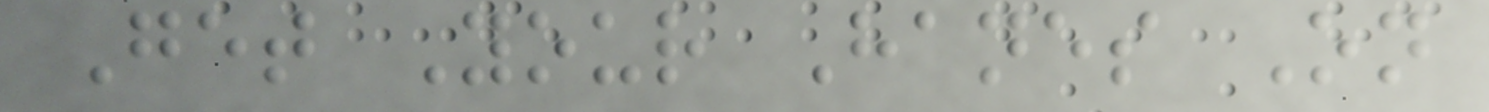Get Your Hanes On
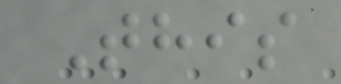This
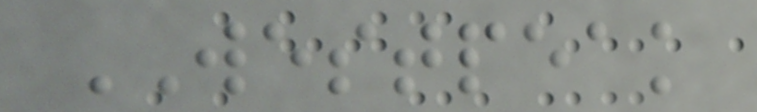WESTPEAK
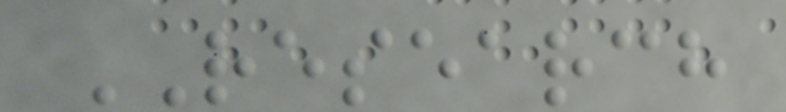RESEARCH
